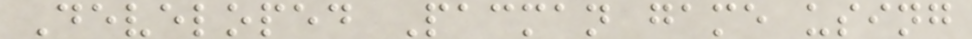Developed Pacman game using
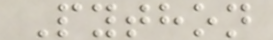Python
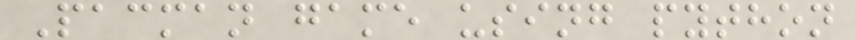Pacman game using python
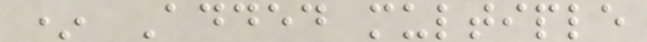* Added multiple
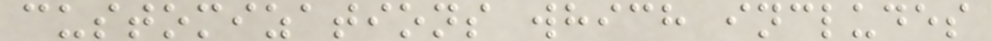customizations which includes
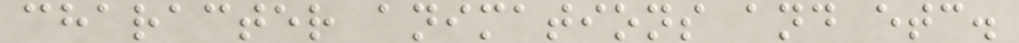character animations and etc.
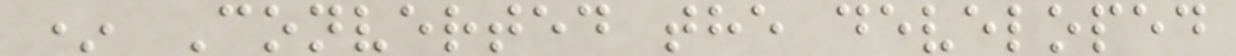* Converted the developed
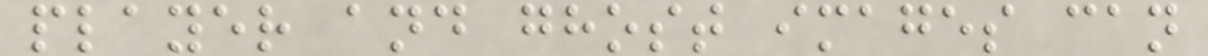player and ghost images can
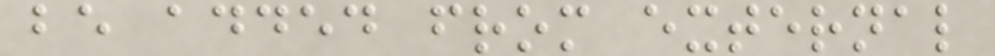be added from external
